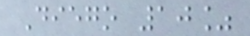Diego 10%
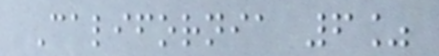California 6%
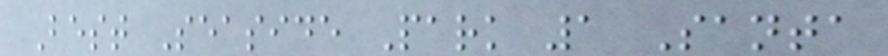Best Seaside Park 1 Santa
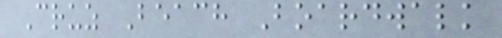Cruz Beach Boardwalk
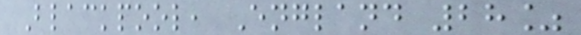Blackpool, England 28%
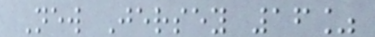New Jersey 16%
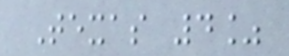Texas 4%
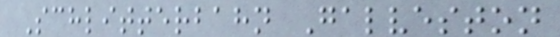Schlitterbahn Galveston
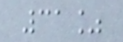31%
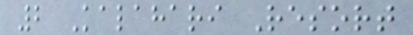2 Kalahari Resort
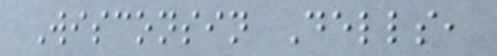Wisconsin Dells,
